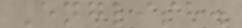English.
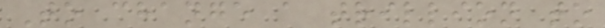To change a trillion to
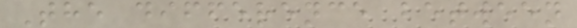The difference between
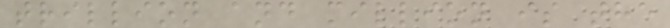trillion and million is the
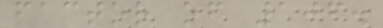factor of 106.
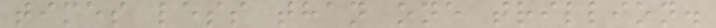times less than one trillion.
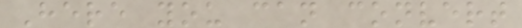Here you can convert
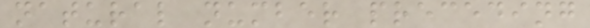natural number preceding
